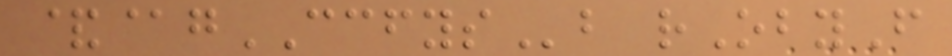&@gCCFYSb rObyF
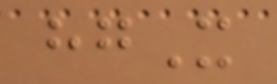hgX
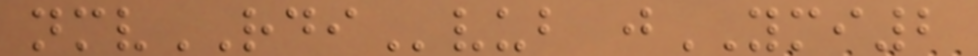nmvRDIvub jYMI2
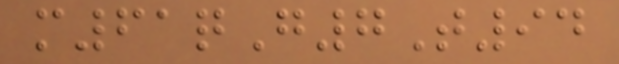m61qG7T94
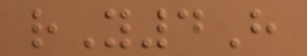rY4H
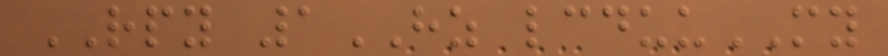RPY 1HZ lcduuMY
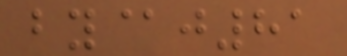by@j81
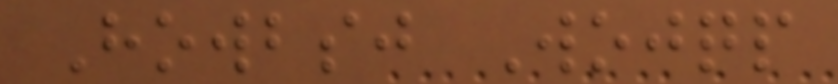Howbsj Wojqp
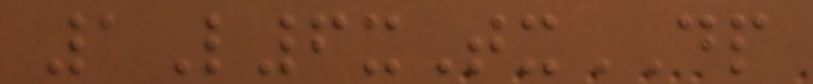1L6xTxDP
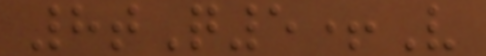8tQ5+V
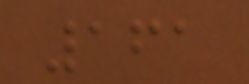161
